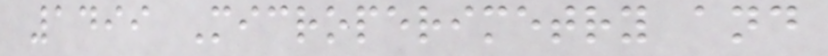1499 Microperimetry and
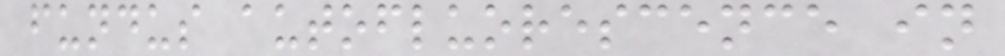fundus autofluorescence in
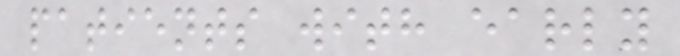patients with early
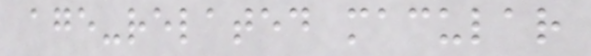age-related macular
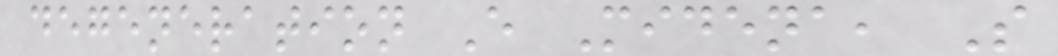degeneration E Midena, S
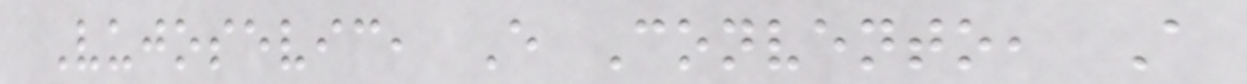Vujosevic, E Convento, A
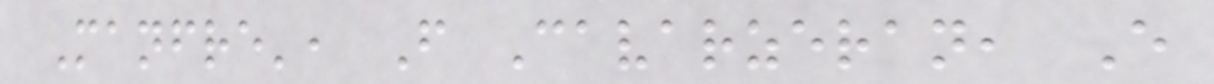Manfre', F Cavarzeran, E
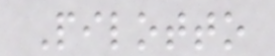Pilotto
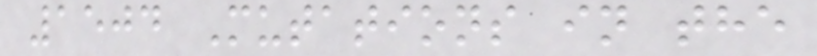1504 Mutations in the
